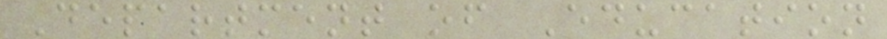Department of Education
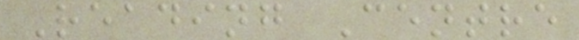Reading Centre
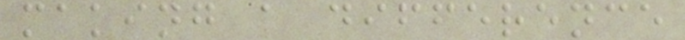making a difference
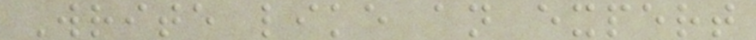Write like an expert
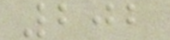202
